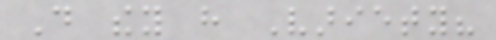Do they have Variety?
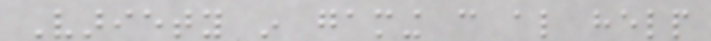Variety in gaming can also help
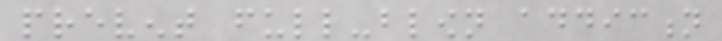prevent full-blown addiction
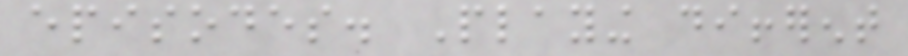episodes. Playing different
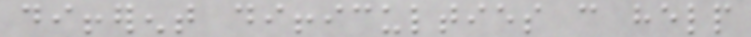different difficulties can help
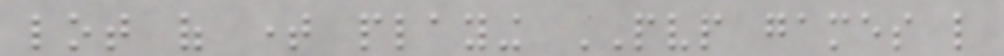lot of time playing PVP games like
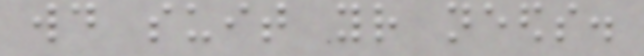would suit your needs.
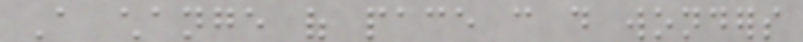A change of pace can do wonders
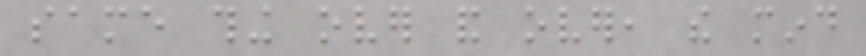same thing over and over, the mind
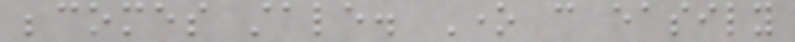becomes stale. One can easily
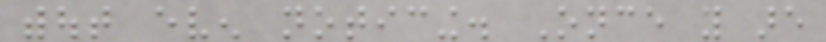without even noticing. Once you are
